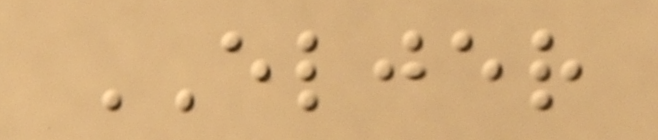ELJER
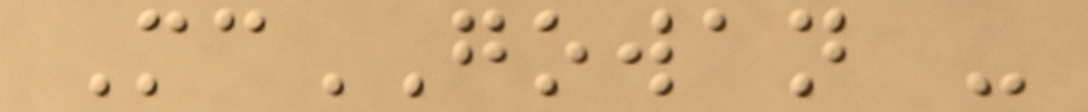McGOWAN -
